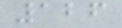126
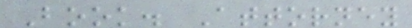Book. Attorney
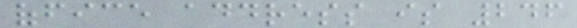office address is 246
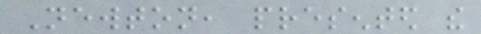Newton, presented the
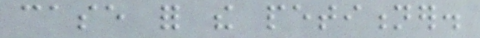case for the petitioner.
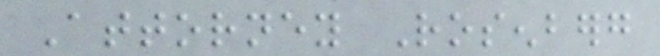Attorney Rosenberg
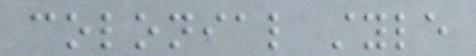colonial style
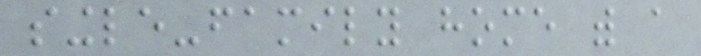single-family home with a
